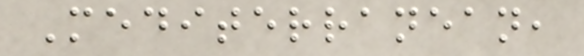Mediterranean,
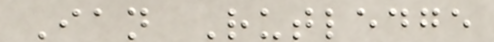Ian Rutledge
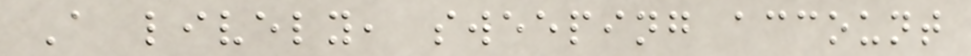A lively, sweeping account
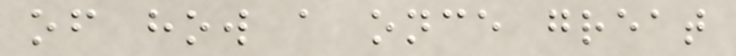of how a once great
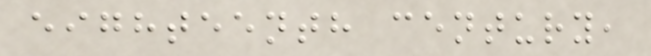eighteenth century,
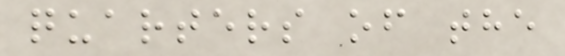quarters of the
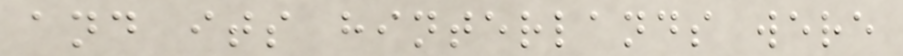and its hinterlands were
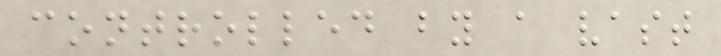controlled by a vast
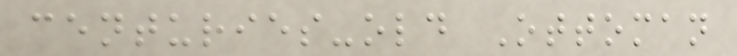centuries-old Ottoman
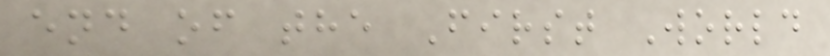end of the First World
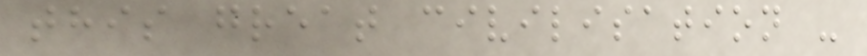this great civilisation -
